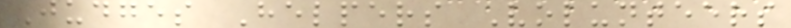Judges Helpers Volunteers
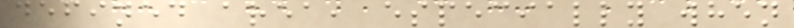defined area, especially when
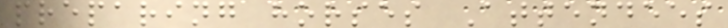preparing horses Attendees
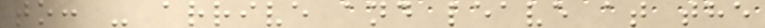to: - arrive and leave at the
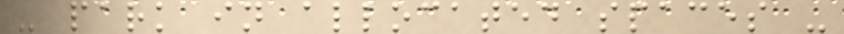- park in allocated spaces -
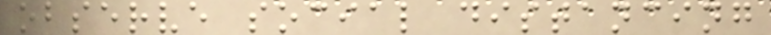observe social distancing
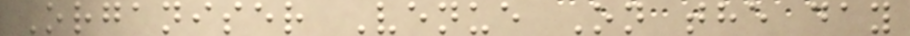Organiser Venue On the day
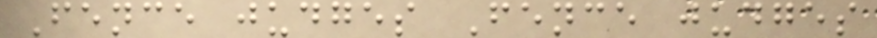Fence judges Fence judges
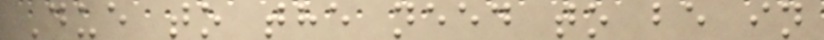Due to the need to be in
